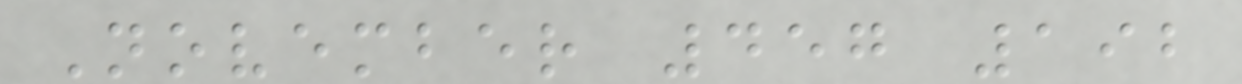November 457 192
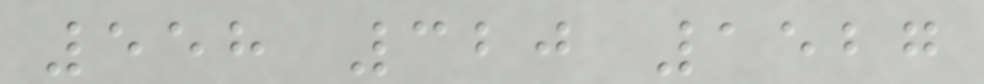558 320 1527
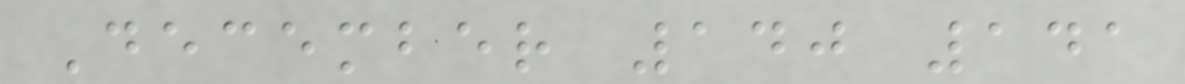December 140 141
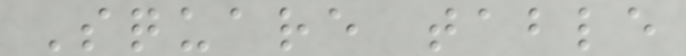Square table
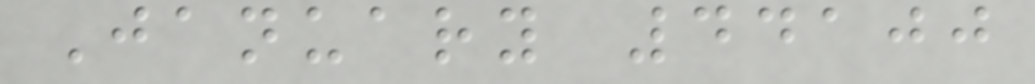January 44100
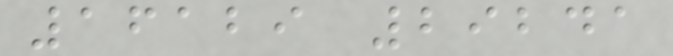16129 29241
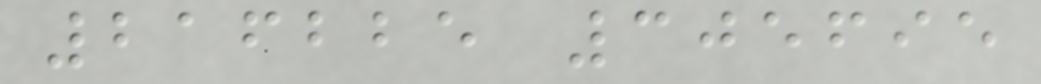216225 305695
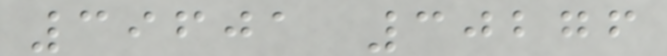39601 30276
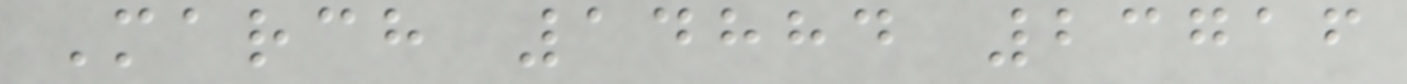March 14884 23716
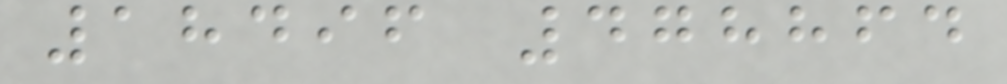18496 478864
